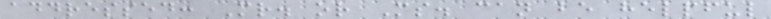addressed: Mr. or Ms. can be helpful
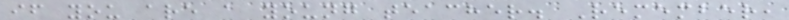if you are a young teacher. Remember,
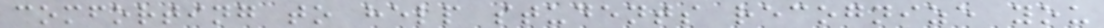comforting to help students recognize you
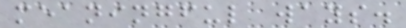meaningful ways.
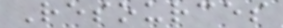Resources
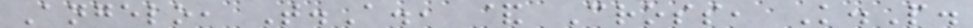Angelo, T.A., & Cross, K.P.
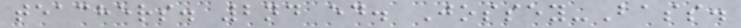teachers. 2nd ed. Jossey-Bass.
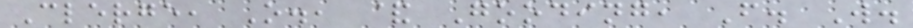Clerge, O., & Gooding, F. W.
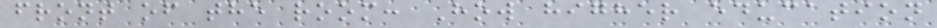front of the room: How higher education
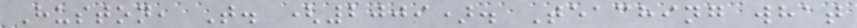Huston, T. (2009). Teaching what
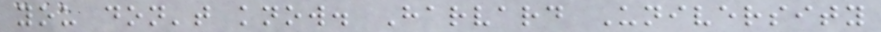you don't know. Harvard University
